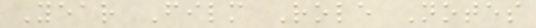Year Film Role Notes
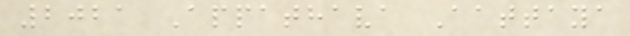2021 Appathava Aattaya
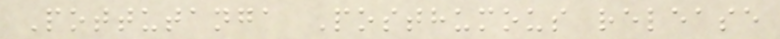Pottutanga Posthumous release
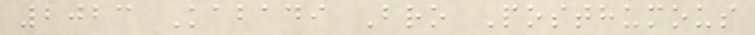2023 Kabadi Bro Posthumous
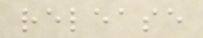release
